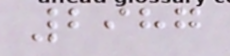2987
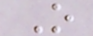O
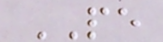PE
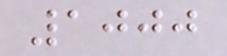1000
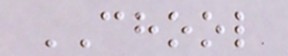CHOOL
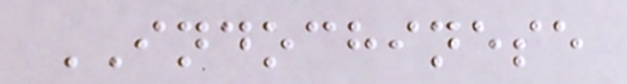INDOCHINESE
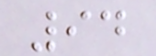94
